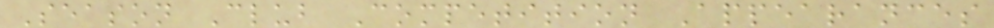Season Club Competition Appearances
